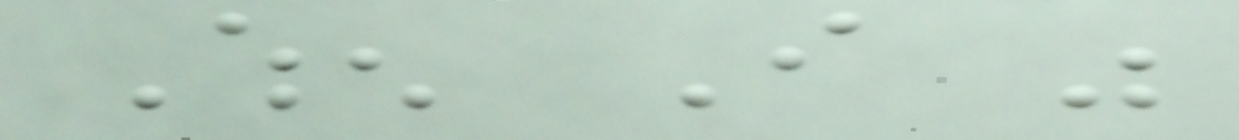When I was
